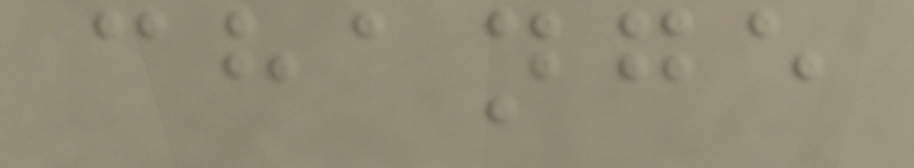change
